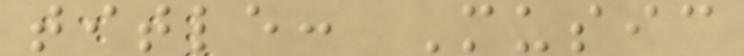title: Music
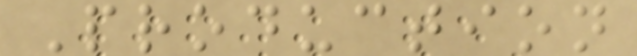Production
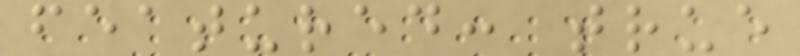featured: true
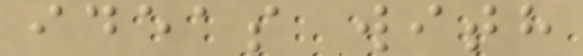ideas with
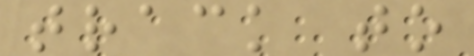track to
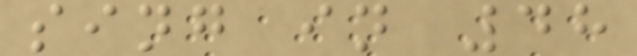sing in 48
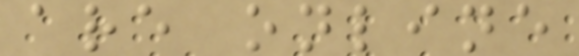are online
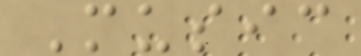Music
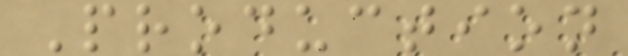Production
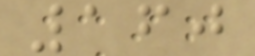160
